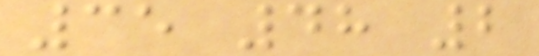35 48 2
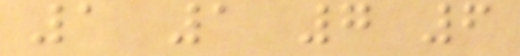1 1 7 6
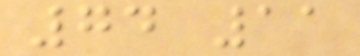74 11
